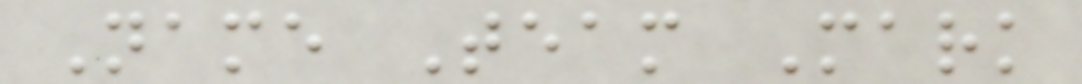Name Team Mark
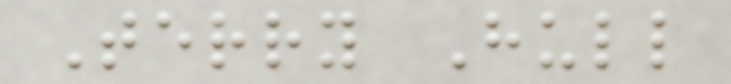Terry Hull
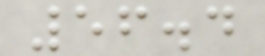56.4
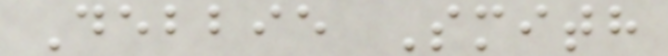Debbie Smith
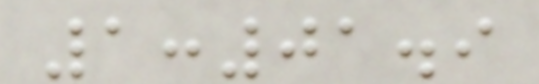1:01.9
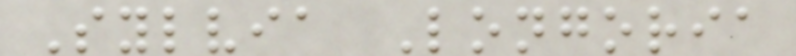Sylvia Longoria
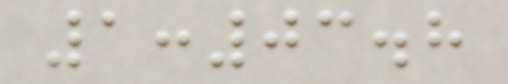1:03.8
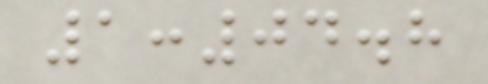1:04.8
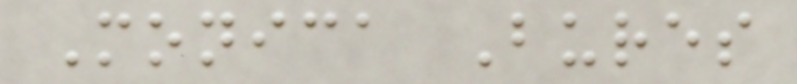Monica Bures
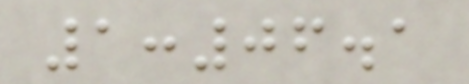1:06.1
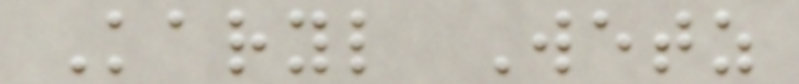Karyl Wetz
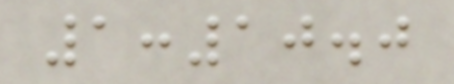1:10.0
